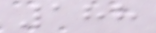188
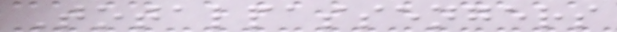Totalpassengers
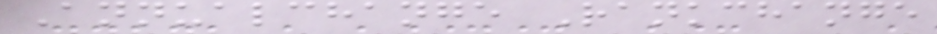Annualchange Rankchange
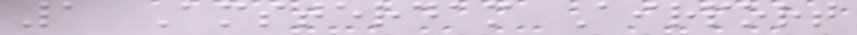1 Amsterdam Airport
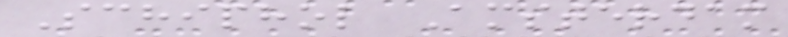Schiphol Amsterdam
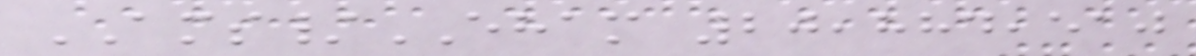AMS/EHAM 20,884,510
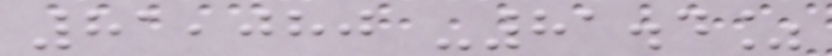81,080 -81.4%
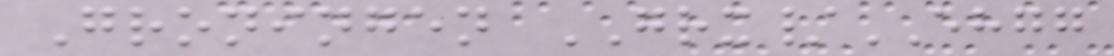Groningen GRX/EHGG
